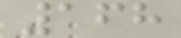168
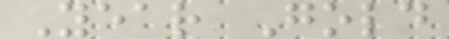Year Gold
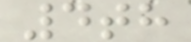4th
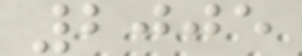2005
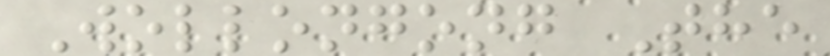Wollongong The
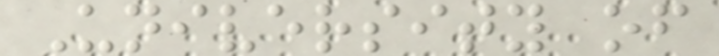University of
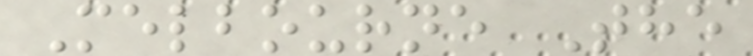Melbourne The
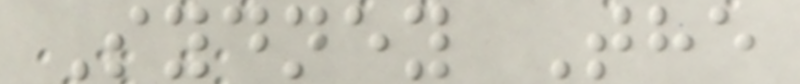Sydney The
